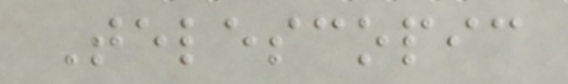Telescopic
